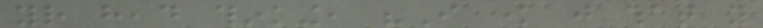your head thinking, "I know just what you
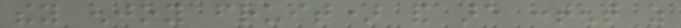they enjoy fruit) and are content as
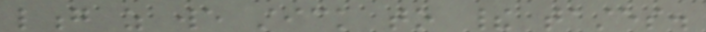long as we stick to their tastes.
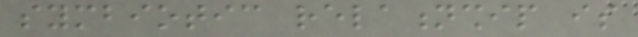symbiotic relationship is
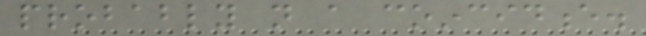probably not a coincidence.
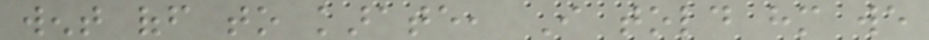went off to karate, I told him we
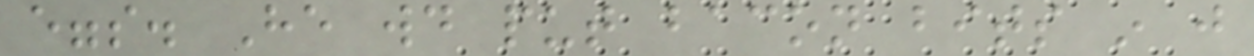eggs. He would put bacon bits in just
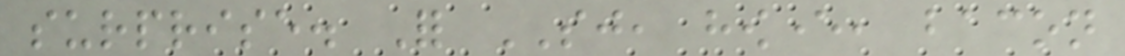surprise. For SJ, however, bacon
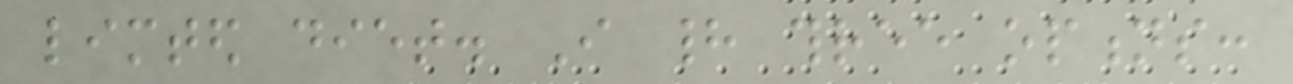limted diet. I had three options:
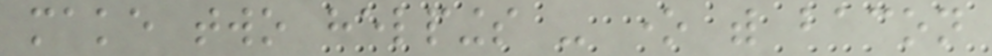make two helpings - one with bacon
